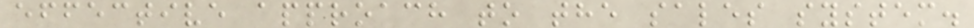effective approach to the sales system.
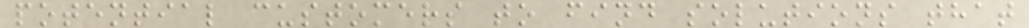potential customers to find solutions that
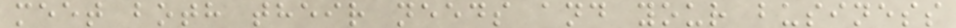meet both their needs and your business
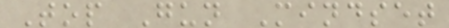Top Gun Mindset
